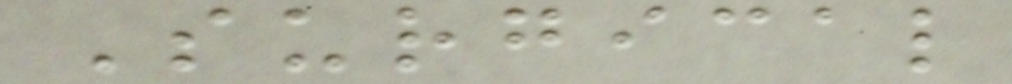Surgical
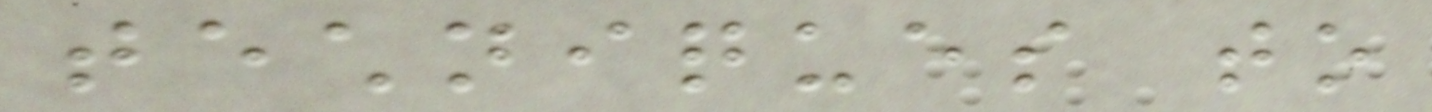techniques to
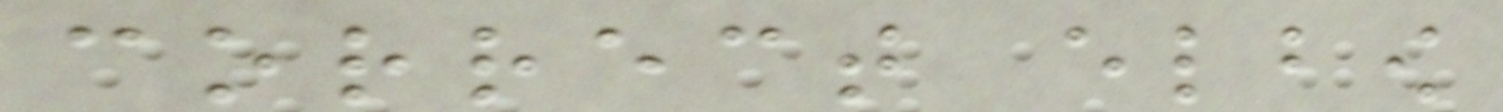correct elbow
